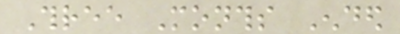Three Months Ended
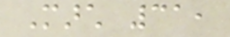March 31,
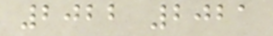2022 2021
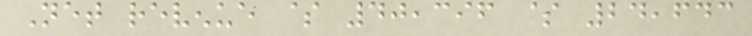Net revenue $ 40,396 $ 24,643
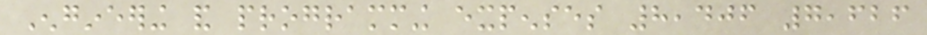Engineering and programming expenses 8,406 7,626
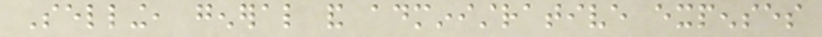Selling, general and administrative expenses
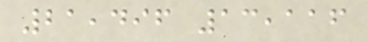21,496 13,116
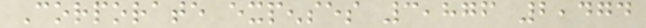Corporate expenses 3,876 2,474
